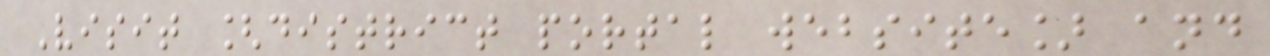Visit [district portal website] and
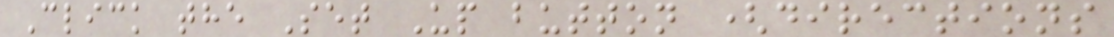Click the Set Up button (directions
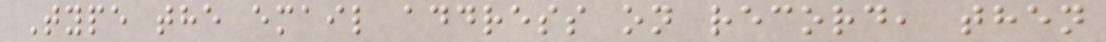Type the email address on record, then
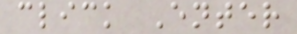click Enter
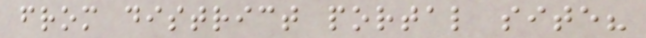from district portal site?
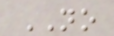NO
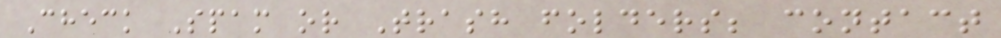Check Spam or Trash folders; contact
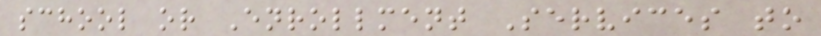school or Enrollment Services to
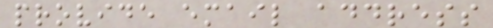provide email address
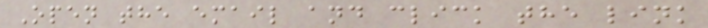Open the email and click the link
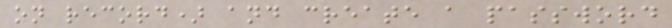on record) and create a password
